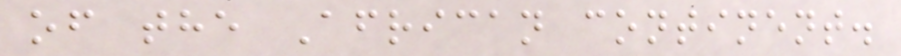of the African continent.
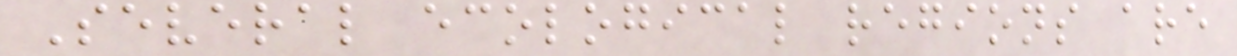Several ecological regions are
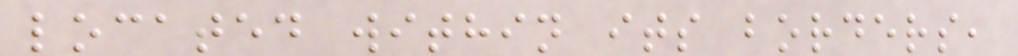located within its borders,
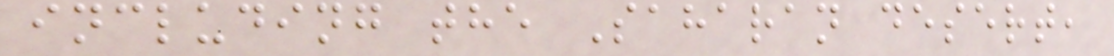including the Saharan desert,
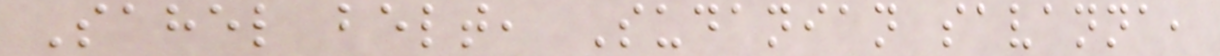Sahel belt, Sudanian savanna,
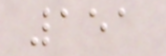151
